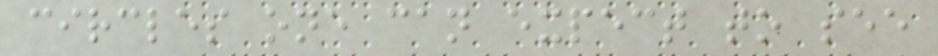circles one can expect to see
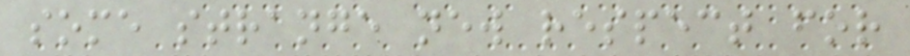some strange new respect for
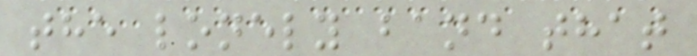the lonely band that
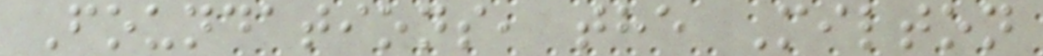Foundations, the Milton
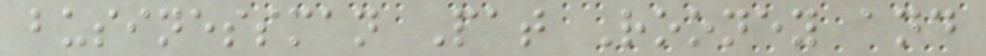businessman Pat Rooney and
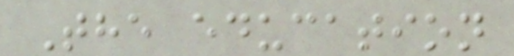The education
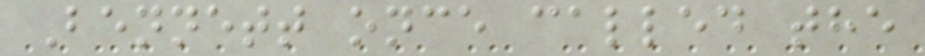Bennett once called the
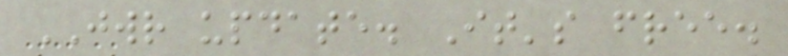JWR update. It's free.
